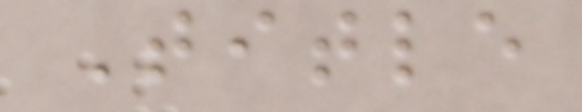Title
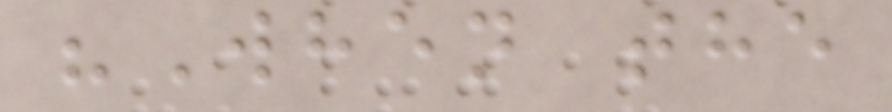"When the
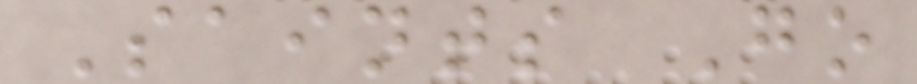Saints Go
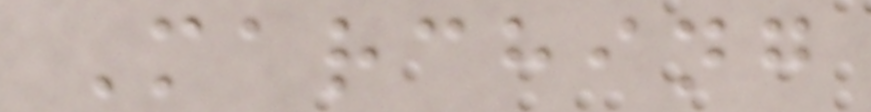Marching
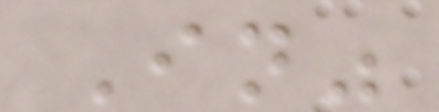In"
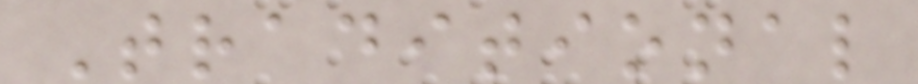Traditional
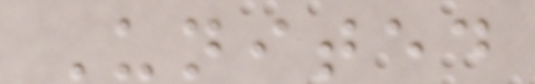United
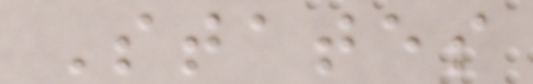States
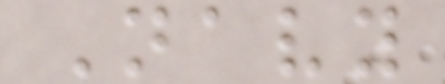Navy
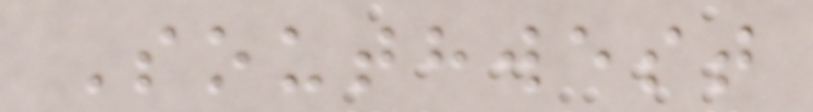Southwest
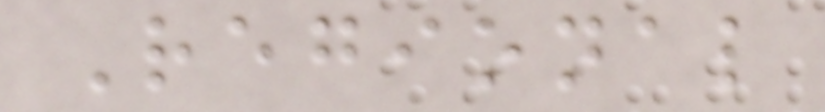Regional
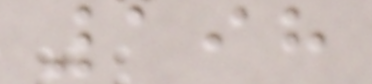198
